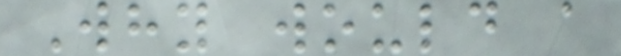Why would a
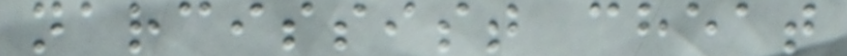narcissist cheat
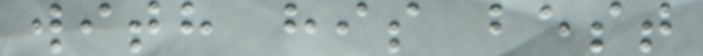with his best
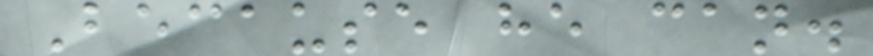Because he can.
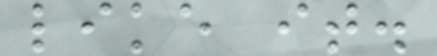like it.
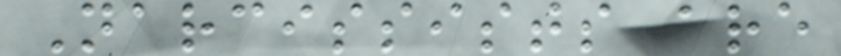Narcissists are
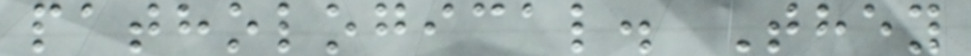pathological. They
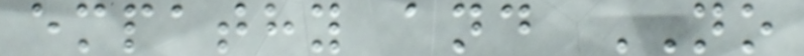empathy and NO
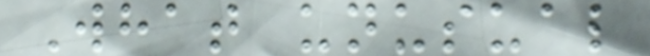What unusual
